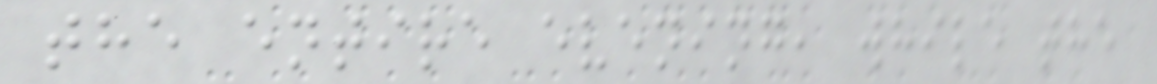the entire evening, while the
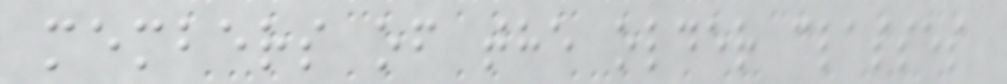members of the older classes
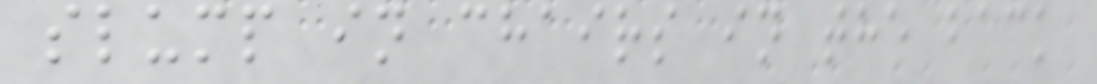slump in chairs in the back
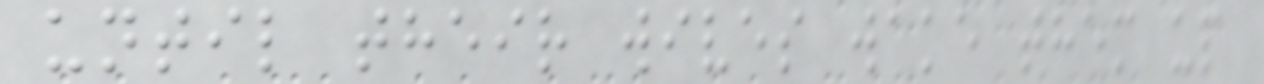until their wives wake them up
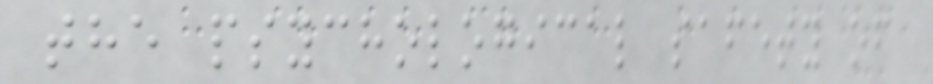the psychological safety of
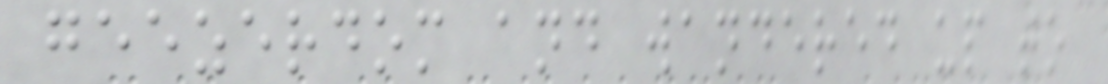geezerdom and wandered up to
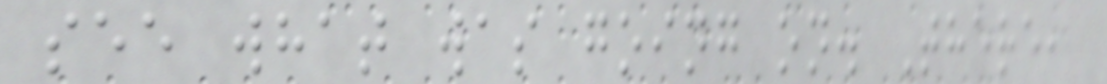see what was going on. There,
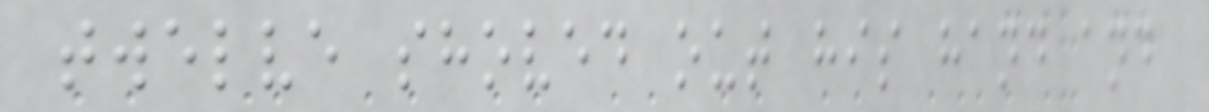twelve shoved out his hand and
